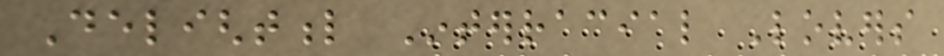Delightful Interracial Lovers
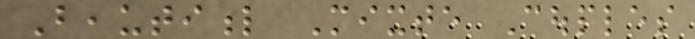Beautiful Mixte Couples
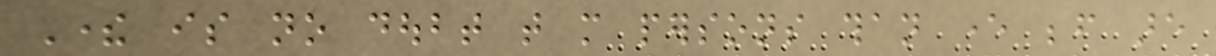There is no doubt that more persons than ever before are
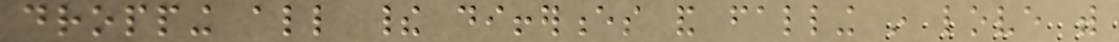dropping all their differences and falling in love with
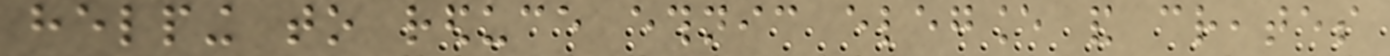helping to reduce ethnic elegance and creates
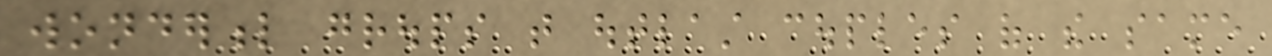wonderful groups that outlast couples of the same
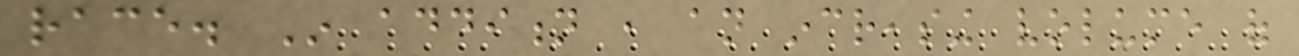race. In addition , an increasing volume of
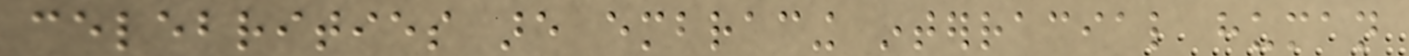celebrities are embracing interracial human
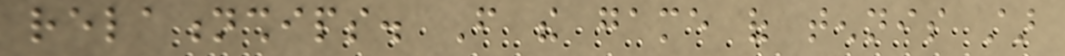relationships. From the game of tennis star
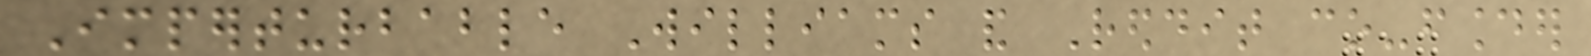Imperturbable Williams and Reddit co-founder
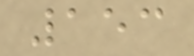153
